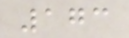173
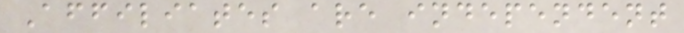Affiliates are independent
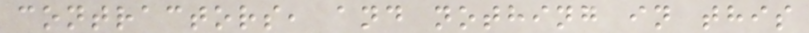contractors, and nothing in this
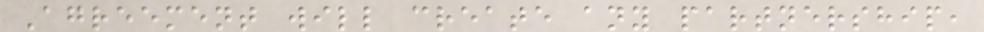Agreement will create any partnership,
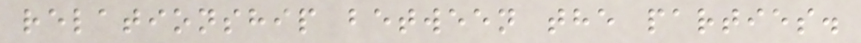relationship between the parties.
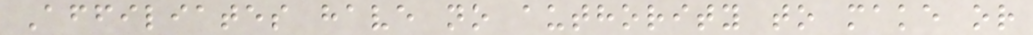Affiliates have no authority to make or
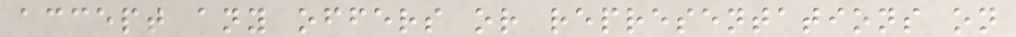accept any offers or representations on
